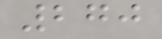270
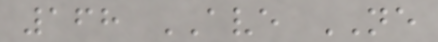168 AVE NE
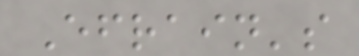Efrain's
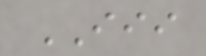III
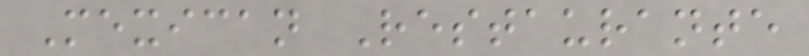Mexican Restaurante
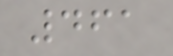461
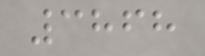3868
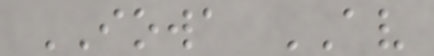IOWA AV
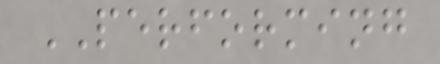PERFORMING
